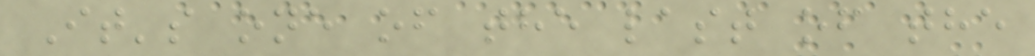It's one of the last of the
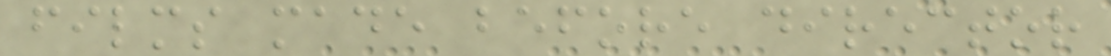films made before director
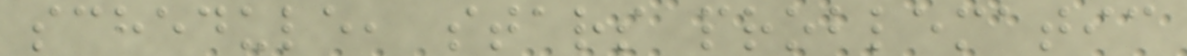schedule, stars problematic
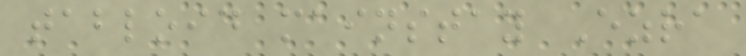tabloid mainstay Ezra
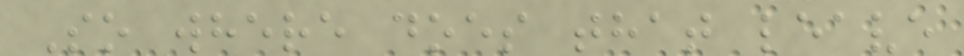So where does that leave
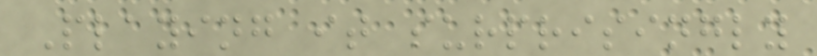Playing it surprisingly
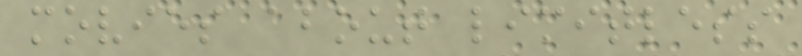movies about limitless
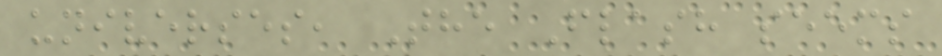universes, The Flash seems
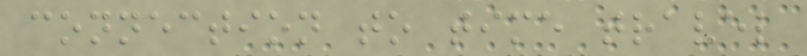connection to time travel
